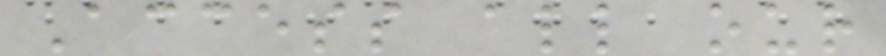Access all our
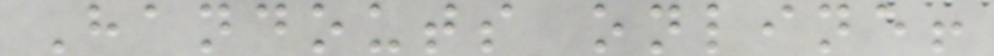Handouts online!
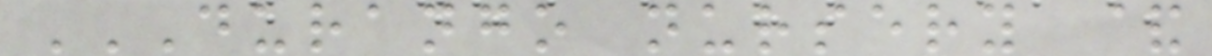DURANGO NURSERY &
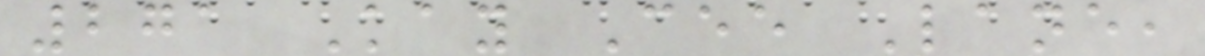271 Kay Cee Lane,
